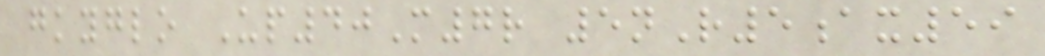gkyglo Up40M7r 5nR5ax59
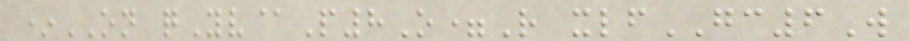*ON qYv@P8O=R xlfGC6W
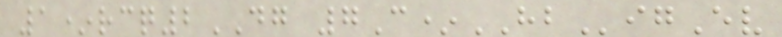1*rcq2DG 7C*HBigEv
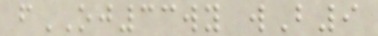fOJ33wy wB9
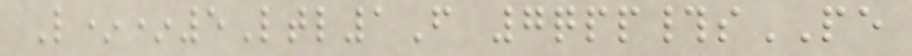L**5Ltl1F 7qpp#sPE
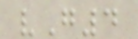vG4
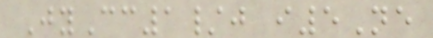JyCc1/j i5Ne
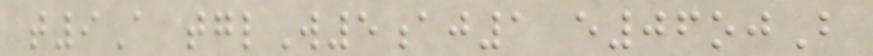t9A tglW5aj1 e06ojB
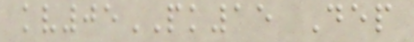kv05PK15 Dep
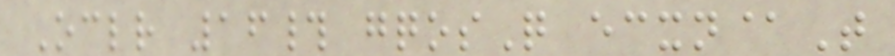Oclr 16# gqosQ ecxn@T
